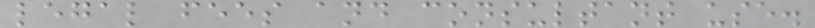legal fees and consultant use.
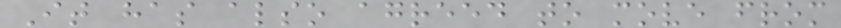It has also agreed to move from
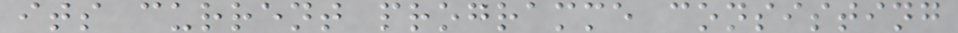its current programme consisting
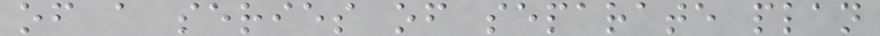of a series of separate plan
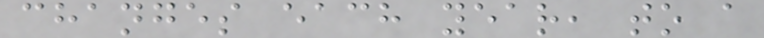changes each year, to a
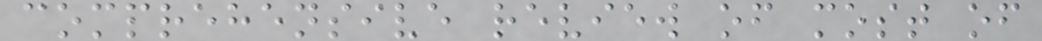comprehensive review of most of
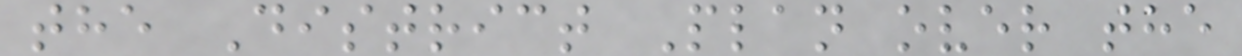the District Plan over the
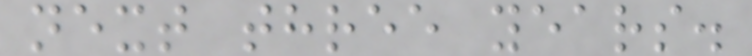next three years.
